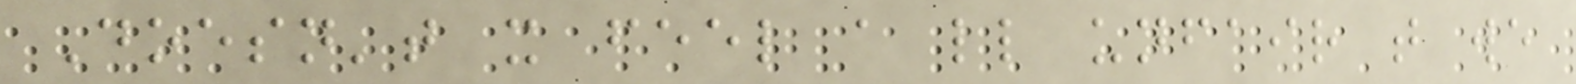Doesn't it feel a little unfair that we
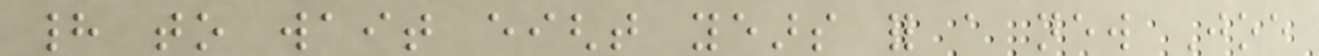had to wait eight years for a new Joe
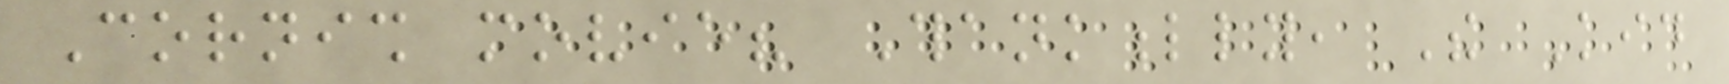Cornish movie? Thankfully, The Kid
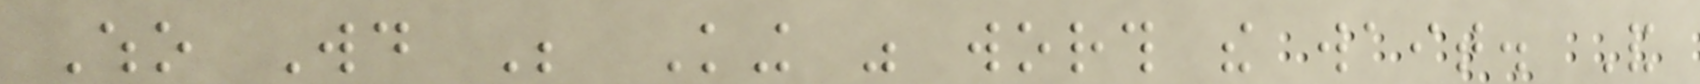Who Would Be King was worth the wait. And
